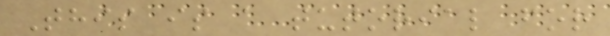This is a tutorial for
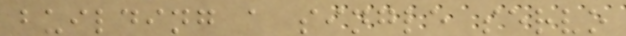building a single servo
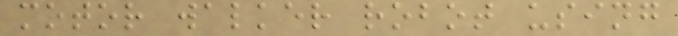motor walker robot using
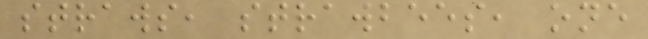straws, strawbees, one
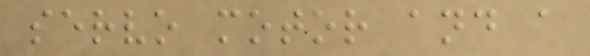servo motor and a
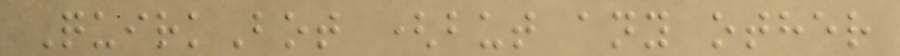QuirkBot (but any other
